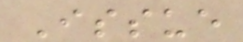Issue
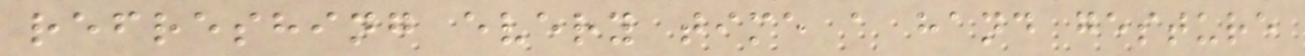refreshing every time a hand gesture
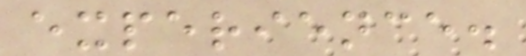experience.
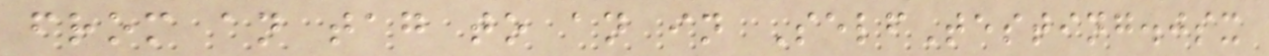from an tag to an in SelfTesting.jsx
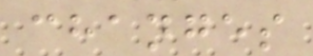changes
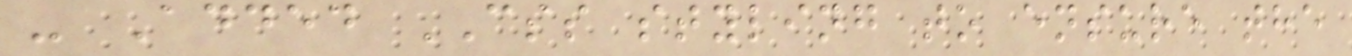- Added CSS styling to ensure the
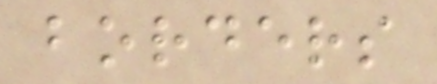borders
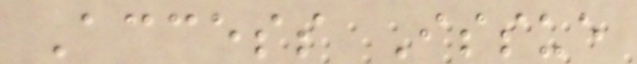Access Issue
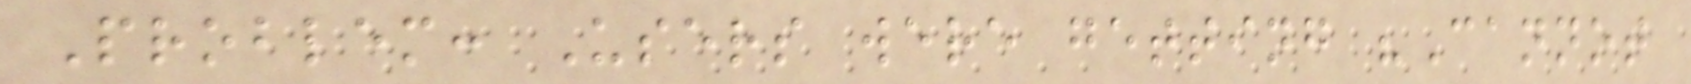Problem: Users were getting "Cannot
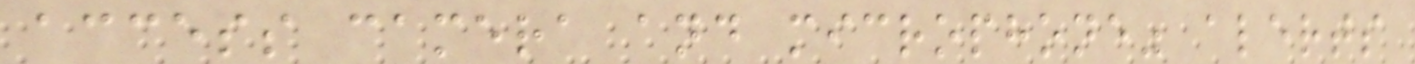access camera and microphone" alerts
